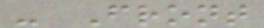- Front
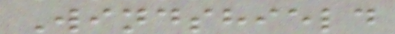Windshield
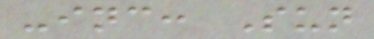-inc: Sun
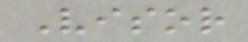Visor
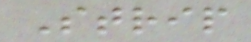Strip
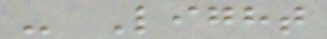- Light
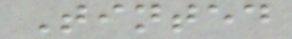Tinted
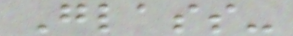Glass-
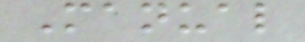Manual
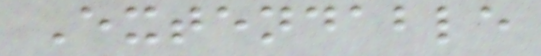Extendable
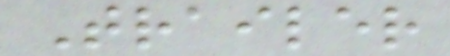Trailer
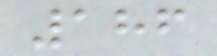186
